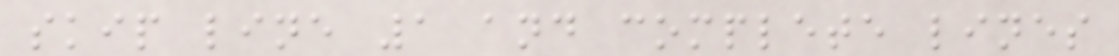skip line 1 and complete lines
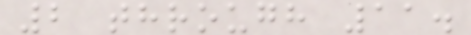2 through 11.
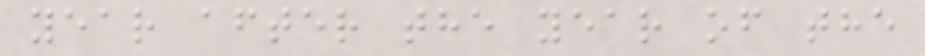year after the year of the
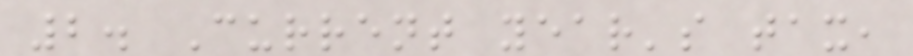2. Current year's tax,
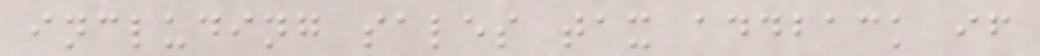including sales tax addback if
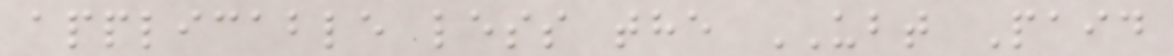applicable less the UBT Paid
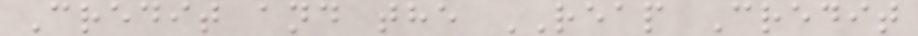Credit and the REAP Credit
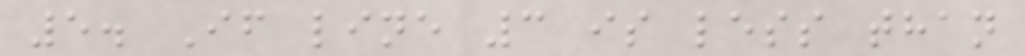5. If line 3 is less than
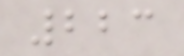223
